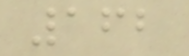162
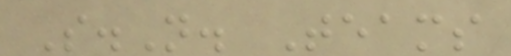S.N. Teams
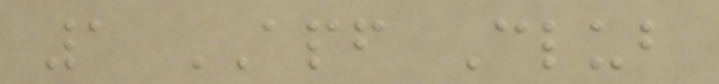1 APF Club
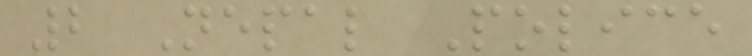2 Nepal Police
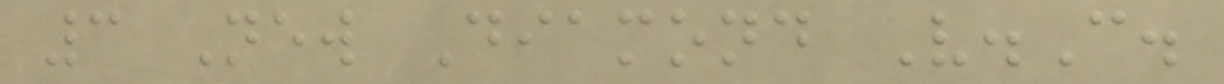3 New Diamond V.C.
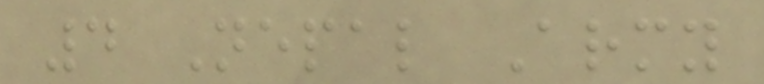4 Nepal Army
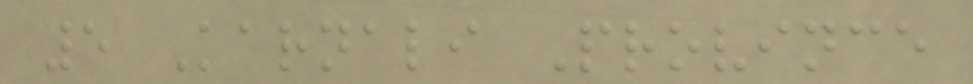5 Karnali Province
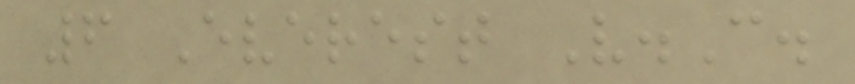6 Everest V.C.
